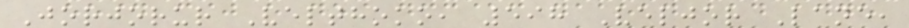Jorjorur Velthoko, 598 Veljor Lane,
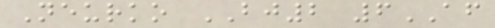Neurko BJ2 6AF
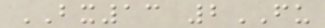BX13 2FU
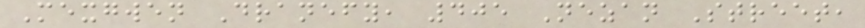Mexgwen Dranefy, 405 Nezan Street,
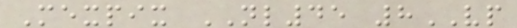Mexpix NL45 8VP
